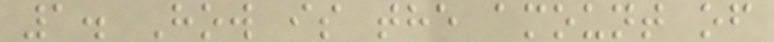1. How is the amount of
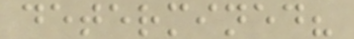determined?
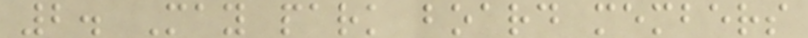2. May park board members
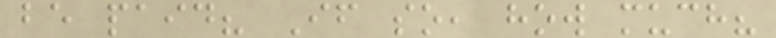be paid? If so, how much?
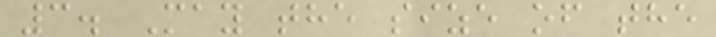3. May the size of the
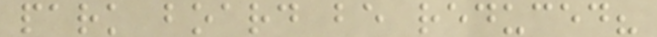park board be reduced?
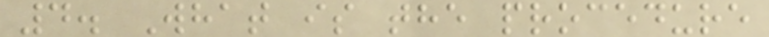4. What is the procedure
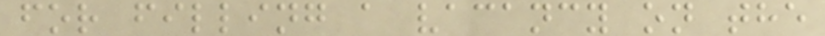for filling a vacancy on the
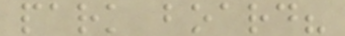park board?
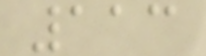113
